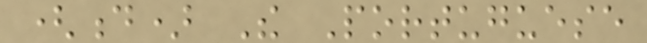(d) The Portuguese
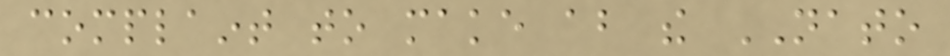complaint to make about the NATO
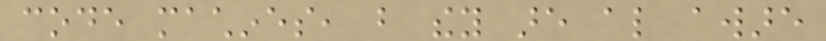code machines, but they are also aware
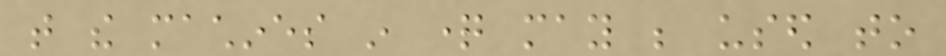that the machines in question may be used to
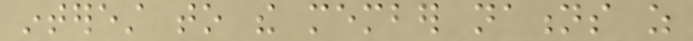interest to the member nations as
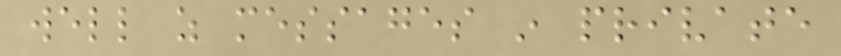well as messages in private
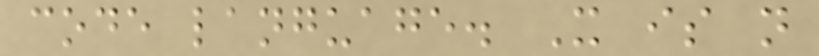code language. It is not
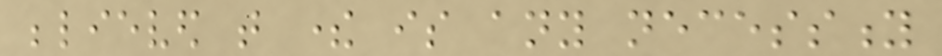believed that there is any necessity
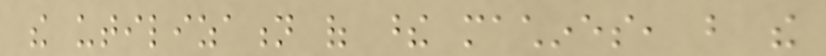the utilization of these machines, but the
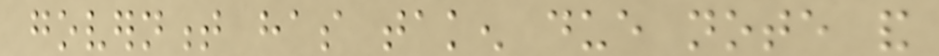government has taken due note and
